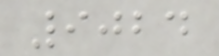9024
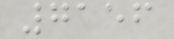7156
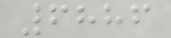6886
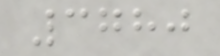3780
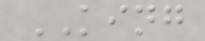KING
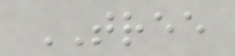TREE
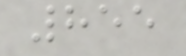855
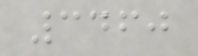3460
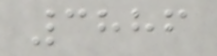3886
